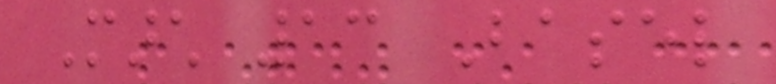March 13 Basel
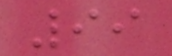99
